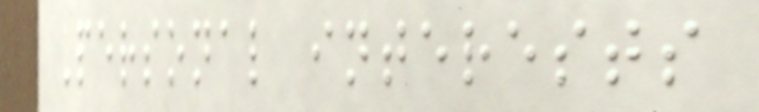Personal interests
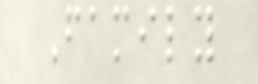Family
